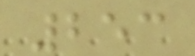253
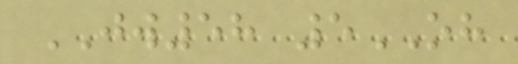JW58 5OH
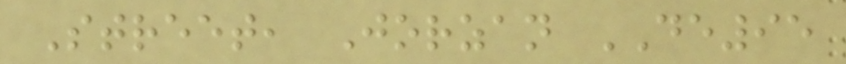Street, Jorzan DE95
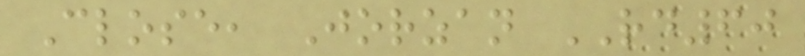Close, Jorzan RD60
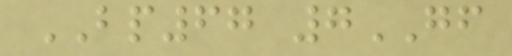BP67 7GF
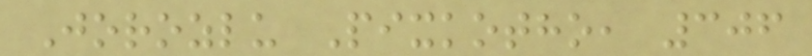Jorozlu Pixkotho, 306
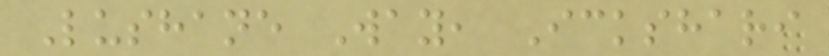Lushane Way, Ickshari
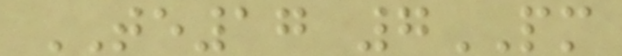TE17 7PM
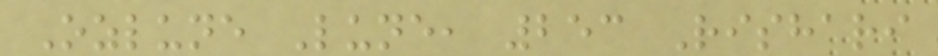Ozlune Lune, 253 Rishari
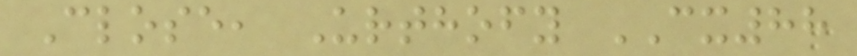Close, Urthofy CX88
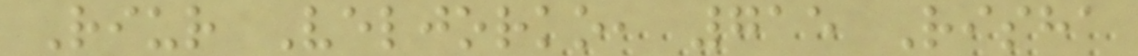Riur Veljorko, 715 Risha
